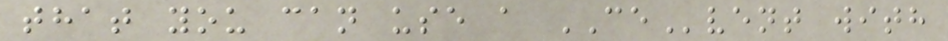that you can use a CEvent with
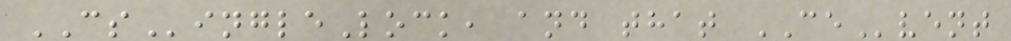CSingleLock, and that CEvent
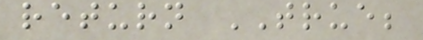return TRUE;
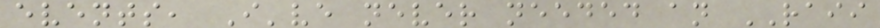events, I've never needed an RAII
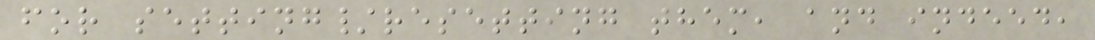for setting/resetting them, and indeed,
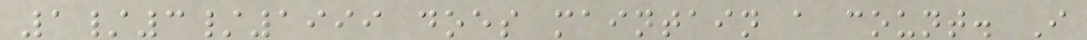1/3/1999 does maintain a count. I
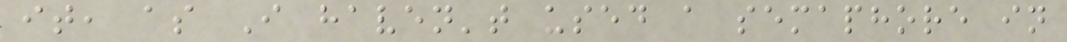it, as I haven't used a semaphore in
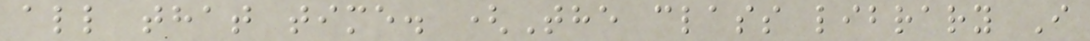all that time. (The class library I
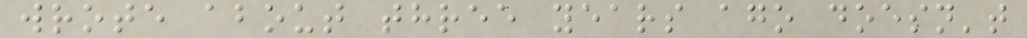wrote about three years ago doesn't
